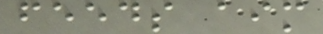feeds aim
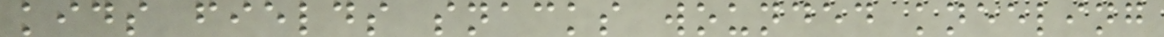kids fields snacks wounded kneeling
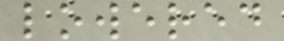lowered
